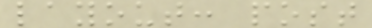layout: post
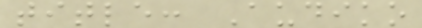title: Audiko
